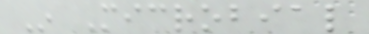In Microbial
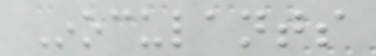Inoculants
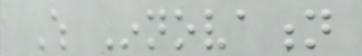Which Innovation
